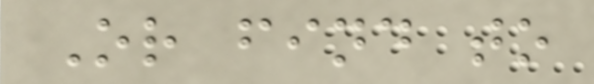Or find to
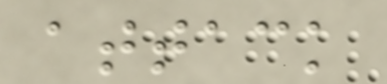attack
